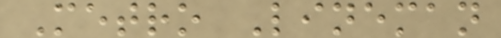Metro Lineman
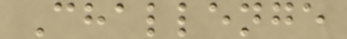Challenge
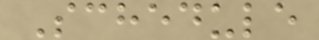Schedule
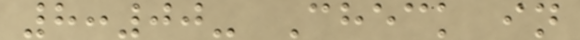8:00- Check in
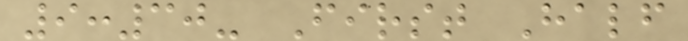9:30- First Half
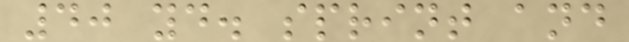40 yd. sprint and
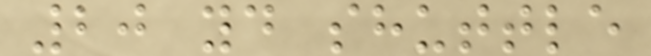20 yd shuttle
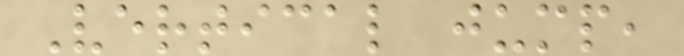Vertical jump,
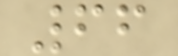66
